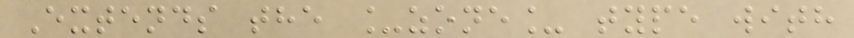Extends the _zone_ type with
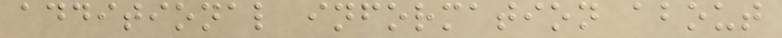additional information about
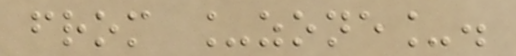from _zone_.
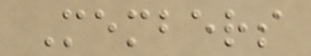Members
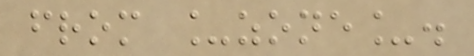from _zone_.
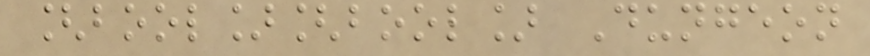[bool][bool] Dungeon
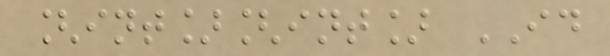[int][int] ID
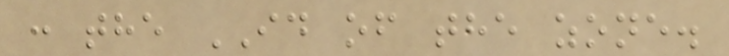: the ID of the zone.
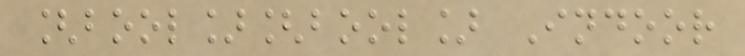[bool][bool] Indoor
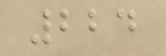224
